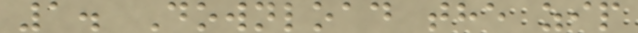1. Download the zip
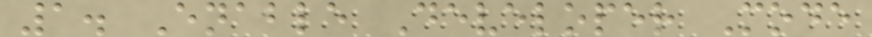1. Enable Developer Mode
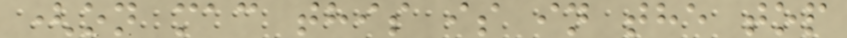(on mac this is in the top
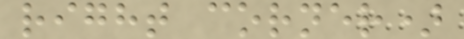right corner)
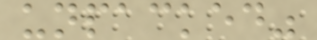unpacked"
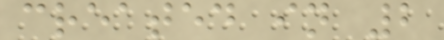created in 2
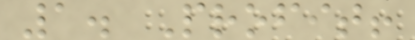1. Profit!
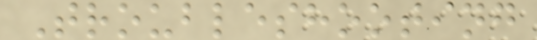Troubleshooting
